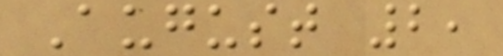August 2,
